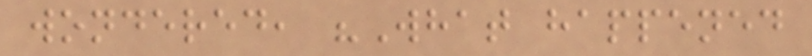wondered, "What happened
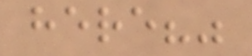here?"
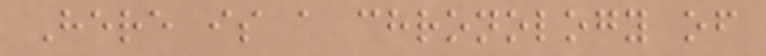Here is a chronology of
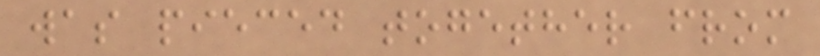was pieced together from
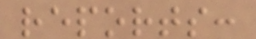reports:
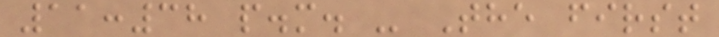11:38 p.m. - The first
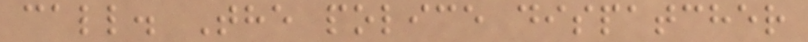call. The police dispatcher
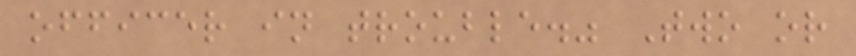officer in trouble." Two or
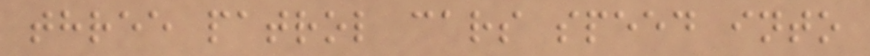three patrol cars speed into
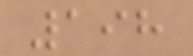198
